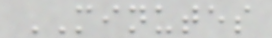MINUTES
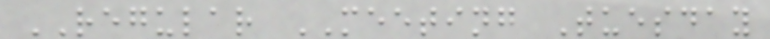REGULAR MEETING Tuesday
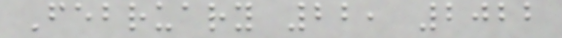February 22, 2022
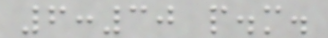6:30 p.m.
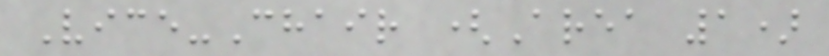Vice-Chair (Area 1)
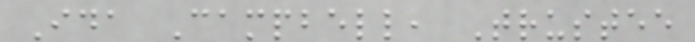Ida Campbell, Trustee
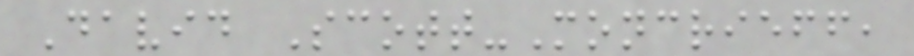David Scott-Moncrieff,
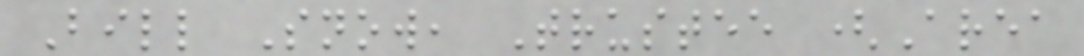Bill Snow, Trustee (Area
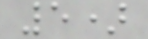5)
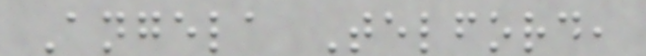Angela Telford,
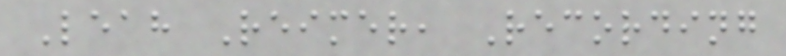Leah Reimer, Recording
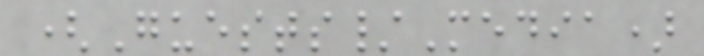(Guests/Media)
